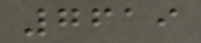7619
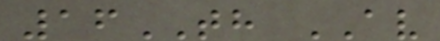16TH AV
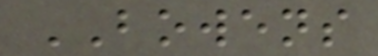BOWENS
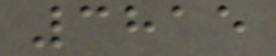3815
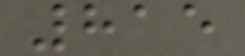815
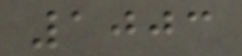1003
